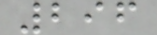296
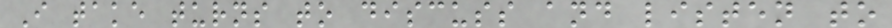I take turns to discuss and listen to
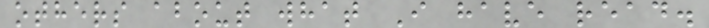others about what I have read.
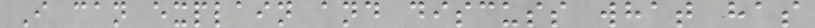I can explain and discuss what has
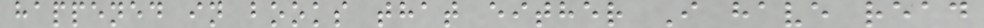happened in books that either I have read
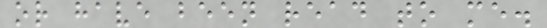or have been read to me.
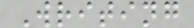Writing
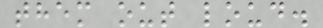them out loud.
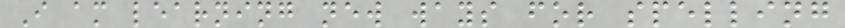I am learning new ways for spelling
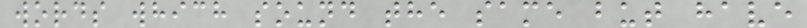words which sound the same but have
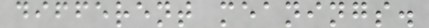different meanings.
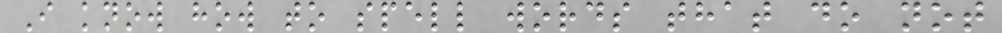I know how to spell words that do not
